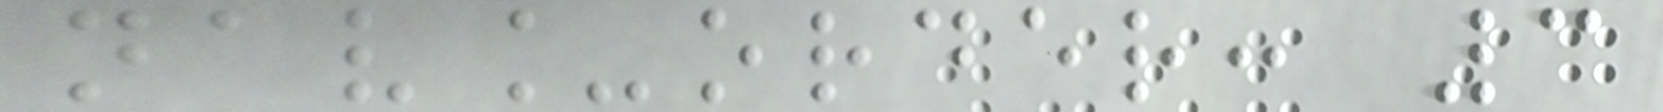nav_order: 3
